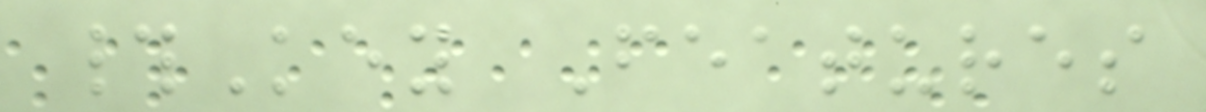#Key Features
